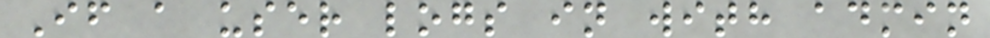If a user logs in with admin
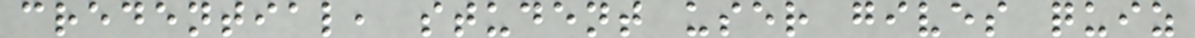credential, student user gives quiz
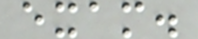exam.
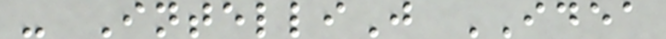- IntelliJ IDEA
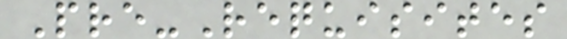Pre-Requisites
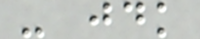- jdk
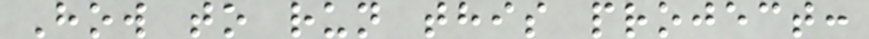How to run this project:
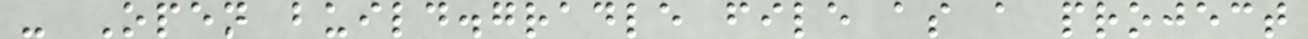- Open build.gradle file as a project
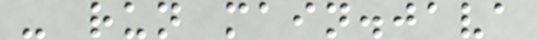- run main.java
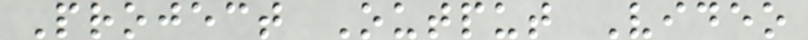Project Output Video
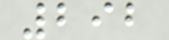292
